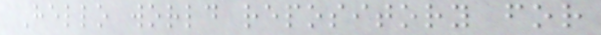Hello world repository for
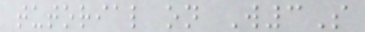tutorial on W3S
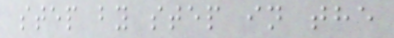step by step in the
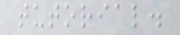tutorial.
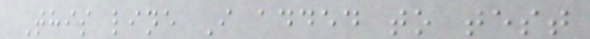This line I added to test
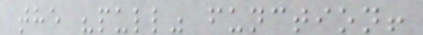the "pull" function!
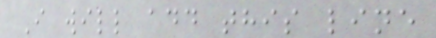I will add this line
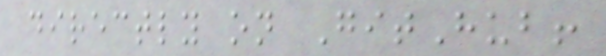directly on GitHub!
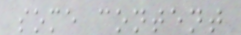some content
